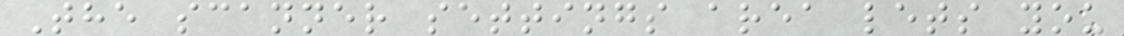The scanner settings area lets you
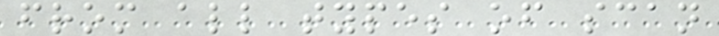from all types of scan
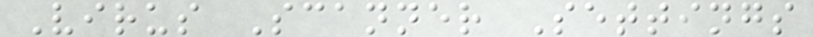Virus Scanner Settings
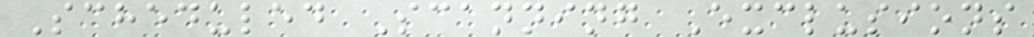Scheduled Scanning Exclusions
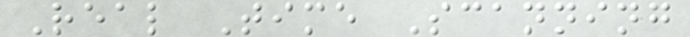Real Time Scanning
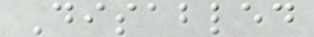Disabled
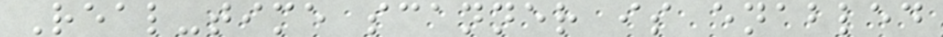Real-time scanner is enabled
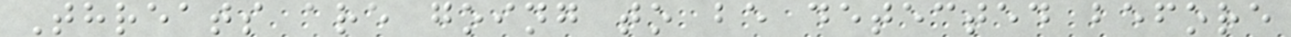Threats are going to be detected before
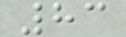83
